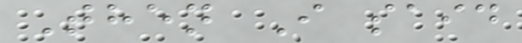Then I said
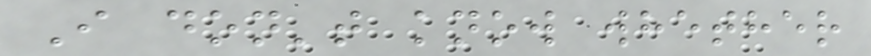I don't know whether
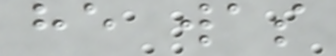he was
